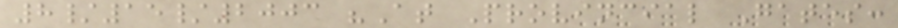8/15/2003 "At Provincial Gates:
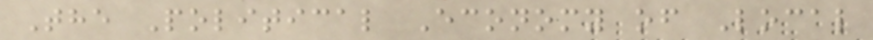The Political Economy of Local
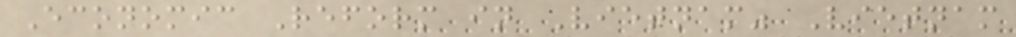Economic Reform in Vietnam" Vietnam
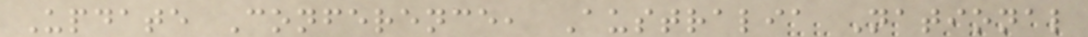Update Conference, Australia National
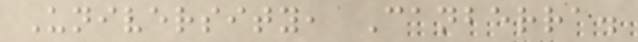University, Canberra.
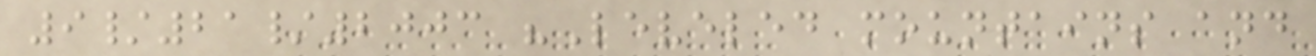9/21/2003 "Leveled mountains and
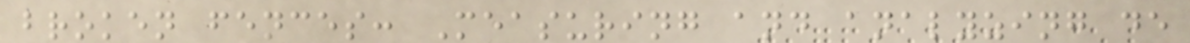broken fences: Measuring and analyzing de
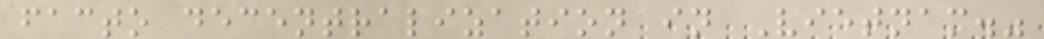facto decentralization in Vietnam."
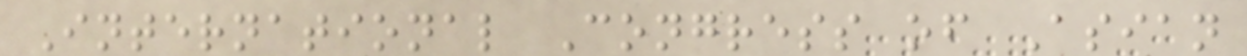International Congress of Asian
